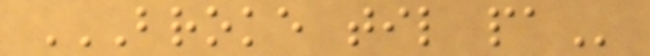BROKE TIL PA
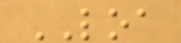LOA
